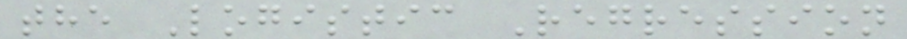the Logistic Regression
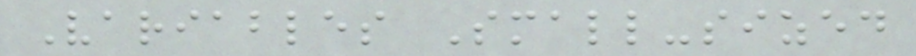Variables Small-sized
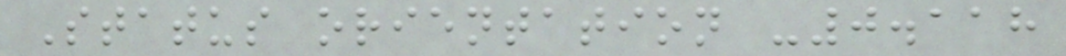Status orientation -0.118
